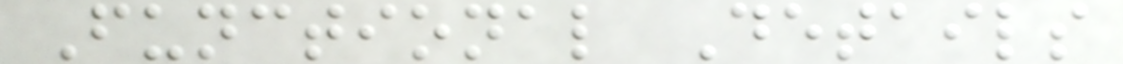Functional Details
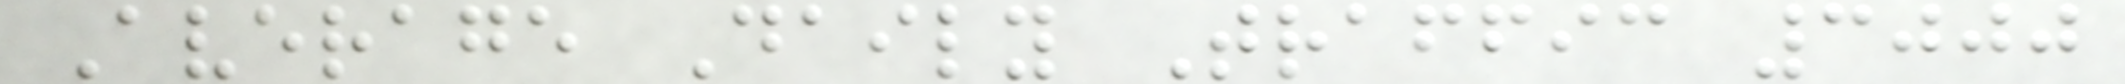Average Daily Traffic 3000
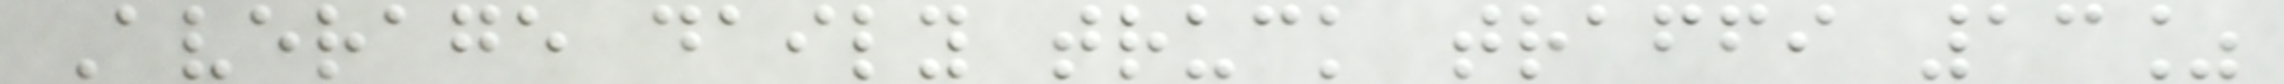Average daily truck traffi 13%
